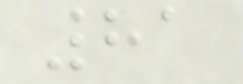81
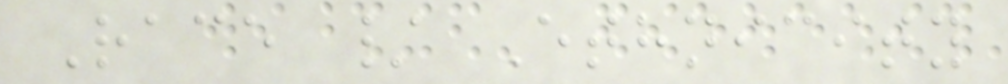Race / Ethnicity
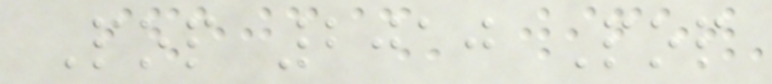Pop 2010 Pop
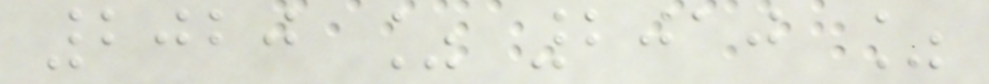2020 % 2010 %
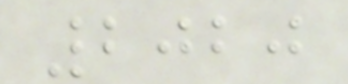2020
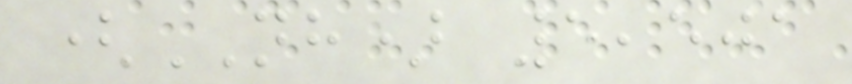(NH) 5,501
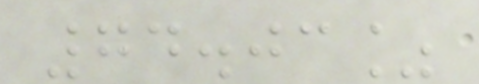74.03%
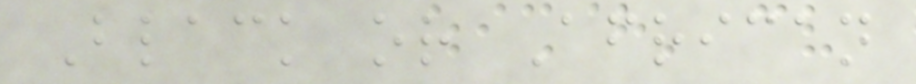Black or African
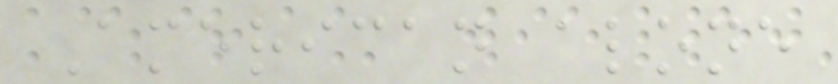American alone
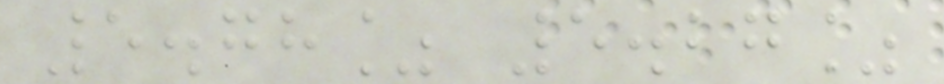5.78% 5.27%
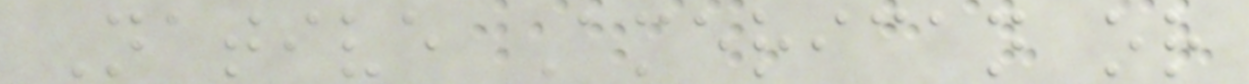Native American or
